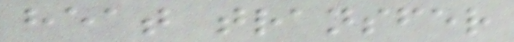heat transfer
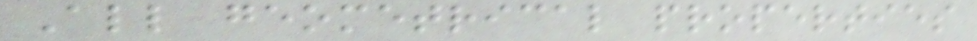All geometrical properties
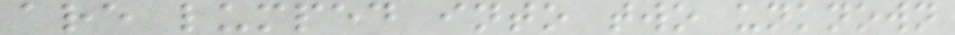are lumped into two unknown
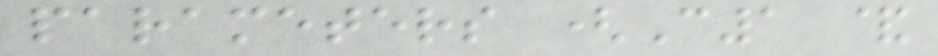parameters (C1 &
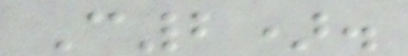C2).
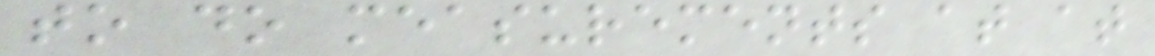to do measurements at at
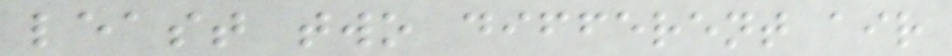least two different air
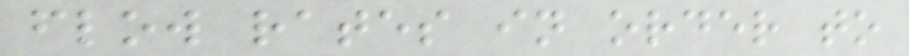flow rates in order to
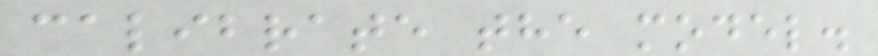calibrate the model.
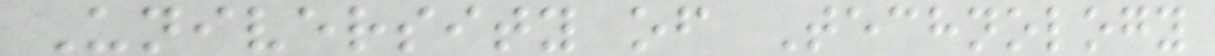University of Technology
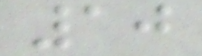10
